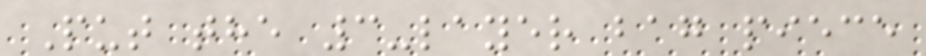Put the 3-layer bag piece
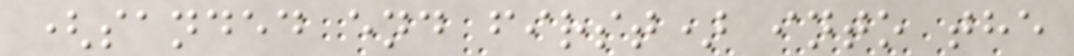(sanded end first) into the
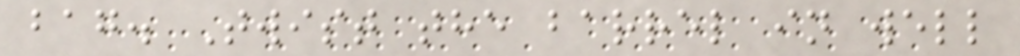bag. Twist the barrel in well
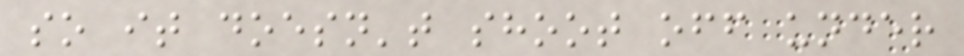so it doesn't shoot off under
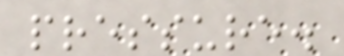pressure.
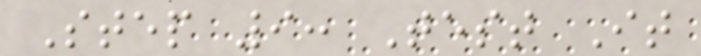Step 9: Test It
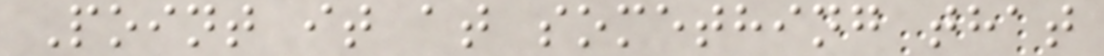Point it at something that
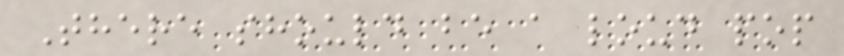There should be a loud pop
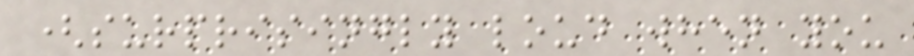(surprisingly loud when you
